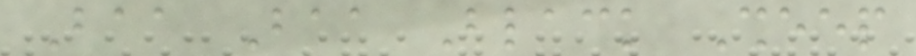Baa Baa Black Sheep
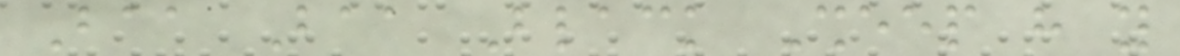Baa Baa Black Sheep have you
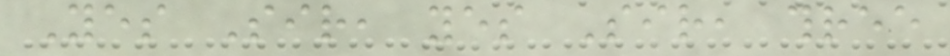Yes Sir, yes Sir, three
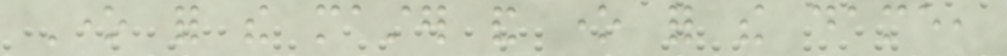One for the master and one for the dame,
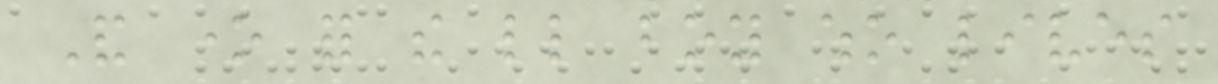And one for the little boy who lives
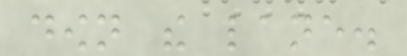down the lane.
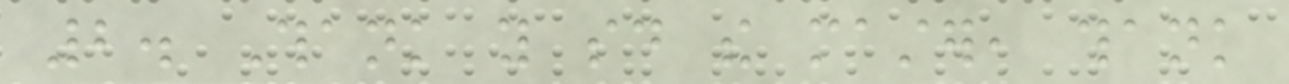2. Thank you said the master, thank
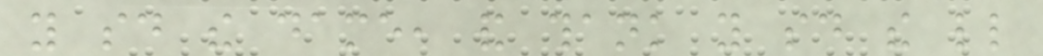you said the dame, and thank you said the little
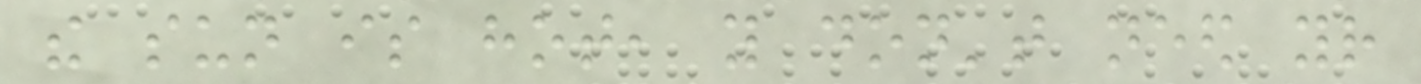the sun is hot, you don't need your
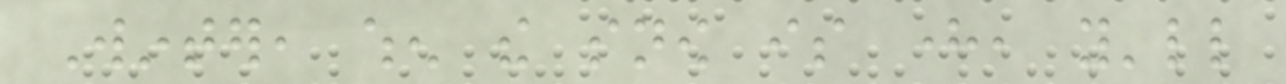Winter, when the snow is here, you'll
